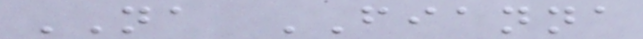NA FIANNA
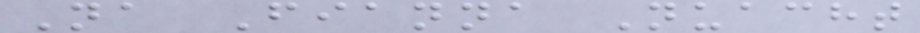Na Fianna Nuacht
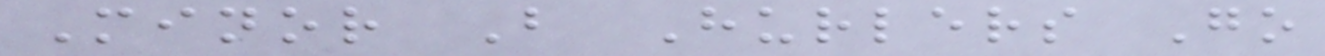Minor B Hurlers Go
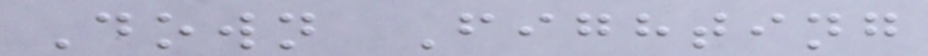Down Fighting
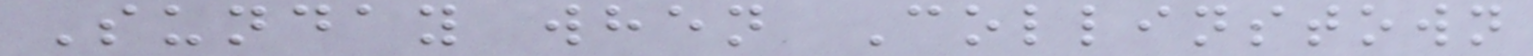Sunday when Collinstown
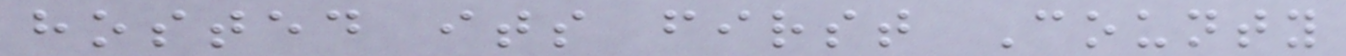hosted its first County
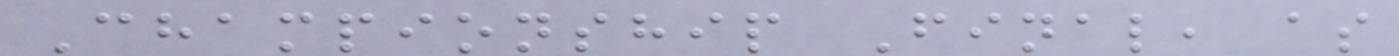Championship Final, as
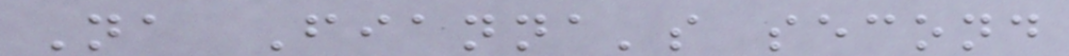Na Fianna's second
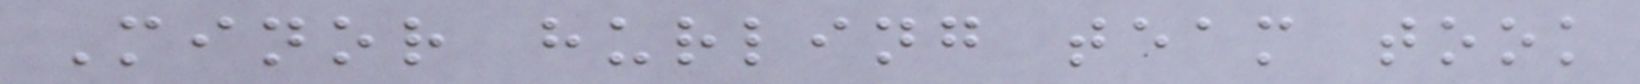Minor hurling team took
